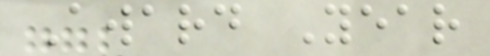Award Year
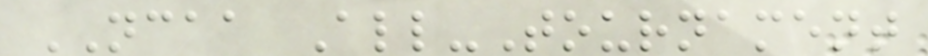NCAA All-Tournament
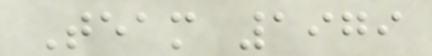Team 1979
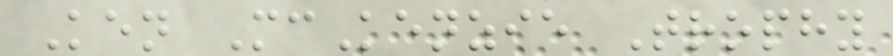Ken McKenzie Trophy
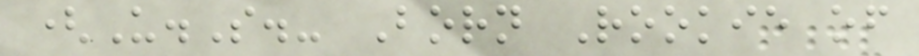(U.S.- Born Rookie of
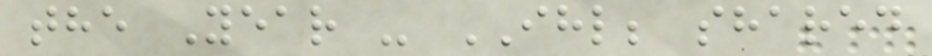the Year - IHL; shared
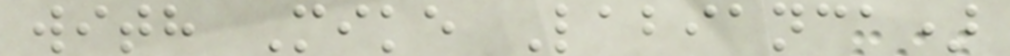with Mike Labianca)
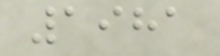1981
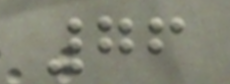76
